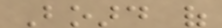Board of
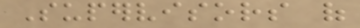Supervisors of
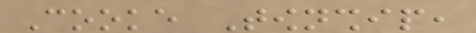Cooke Township,
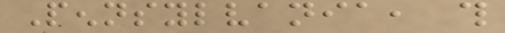Pennsylvania, this
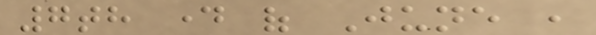7th day of June ,
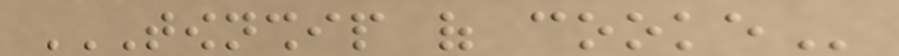TOWNSHIP OF COOKE
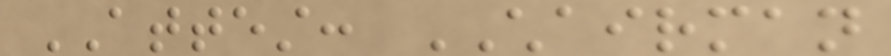ATTEST: CHAIRMAN
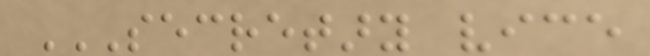SECRETARY VICE
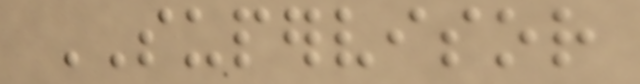SUPERVISOR
